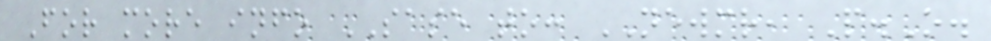For more info SASE to: NEWMR, P.O.
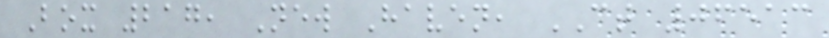Box 217, New Haven, CT 06513
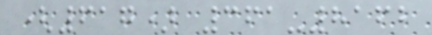(617) 361-8162
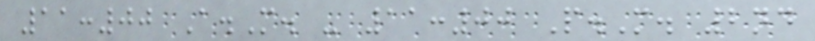11:00 A.M. - 11:00 P.M. 2nd
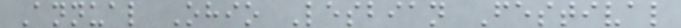Annual Ohio Lesbian Festival
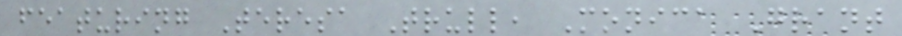featuring Teresa Trull, Monica Grant
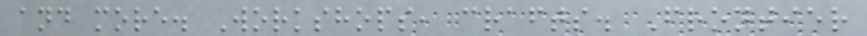and more. Workshops, crafts. Frontier
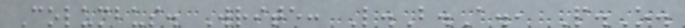Columbus. Write: L.B.A., P.O.
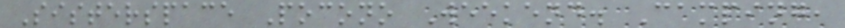Sisterspace Pocono Weekend. Camping,
